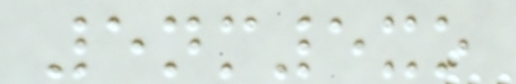5nm5xo
